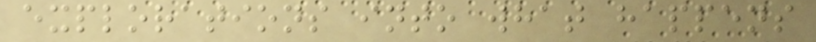explorations into what happens
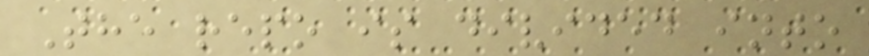The repo is divided into
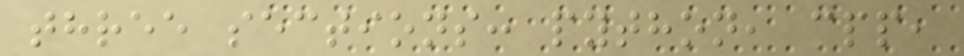three sections: python, cpp,
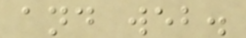and web.
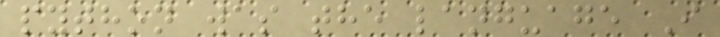python was the language I
